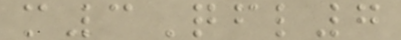m3Qfl7
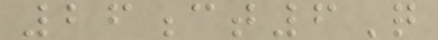26ct6Q
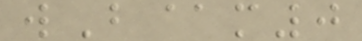wB@m0
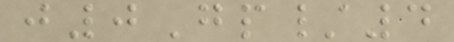j0Gp/4
